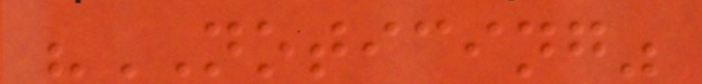"NOTICING"
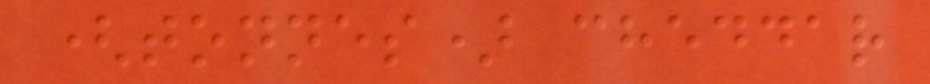(tonnes) cheddar
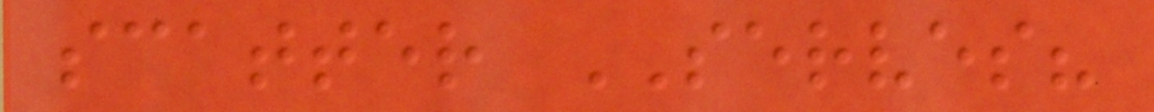scatter SERVES?
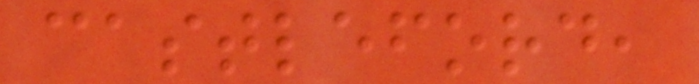castleford,
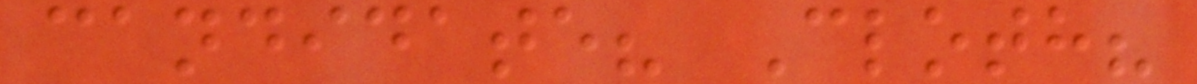candidate? Cloth?
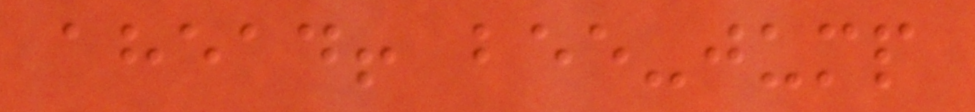ahead! bee-jump
